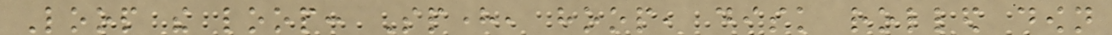Loop the loop: Sphere, hoop, disk rolled down
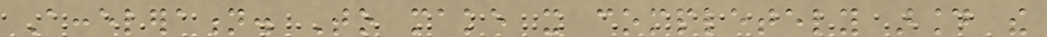Acceleration. To make it completely around the
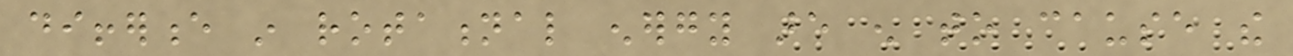difference in rotational energy are enough to cause the
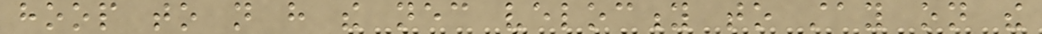hoop to not have the necessary velocity to stay on the
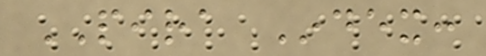PIRA Index:
